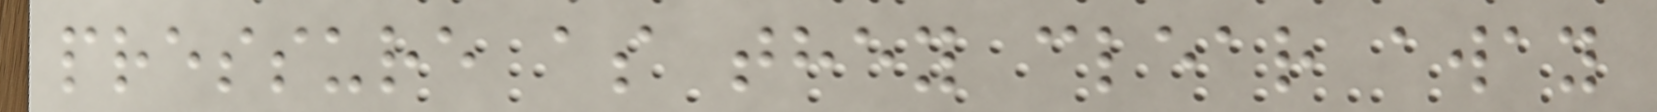pressure as they clear away
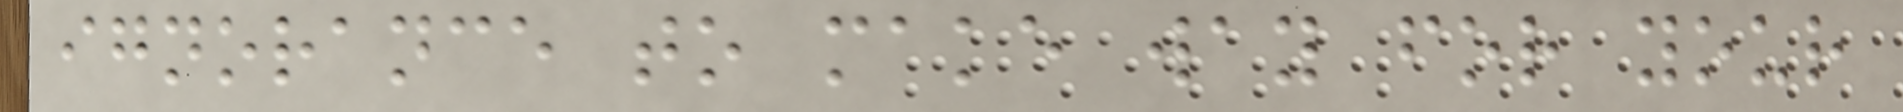ignorance to make way for your
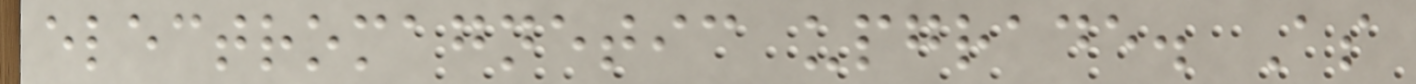electromagnetic upgrade. As
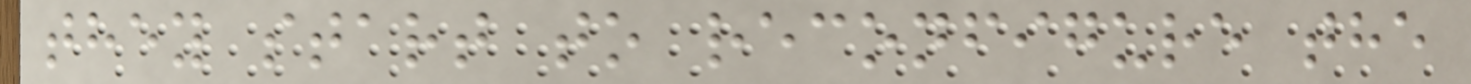they start to reconfigure the
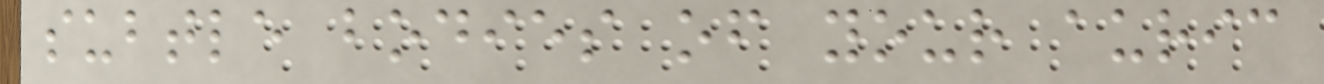subtle bodies of your auric
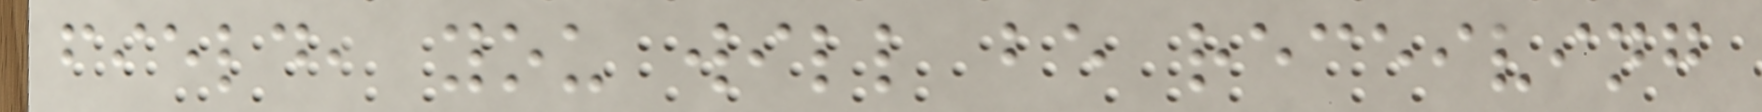field, you will be receiving
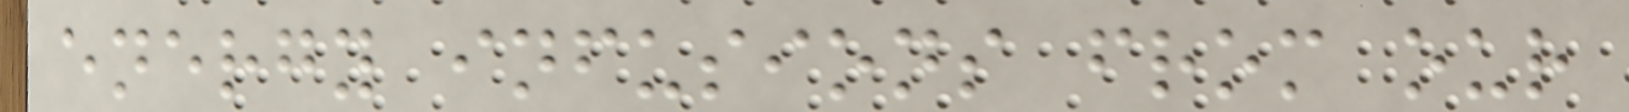energy infusions from our
